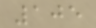105
